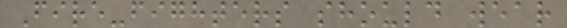Fire-fighters should wear
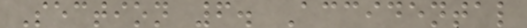Section 6. Accidental
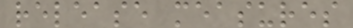release measures
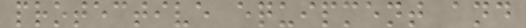protective equipment and
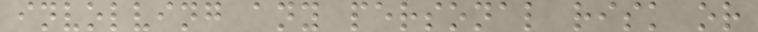involving any personal risk or
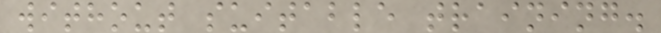without suitable training.
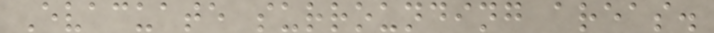Evacuate surrounding areas.
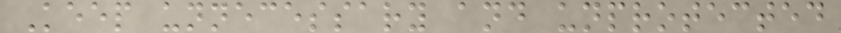Keep unnecessary and unprotected
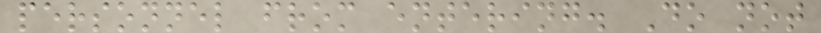personnel from entering. Do not
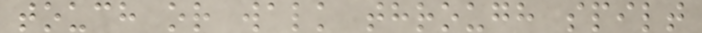touch or walk through spilt
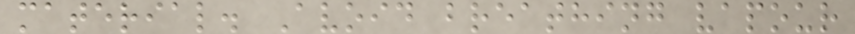material. Avoid breathing vapour
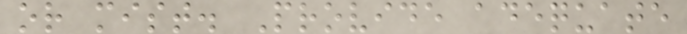or mist. Provide adequate
